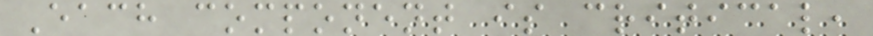Each component is critical,
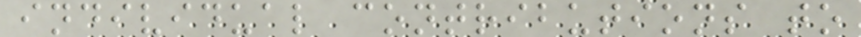individual contributions to
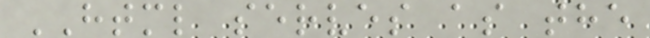HTML serves as the
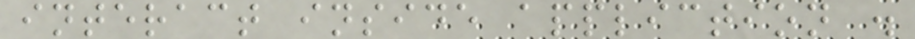interact inside appliction .
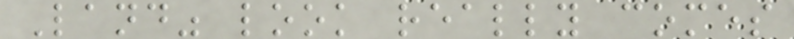Land" look really comes
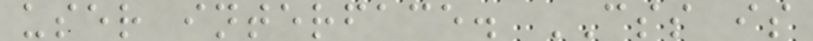user interface. CSS is
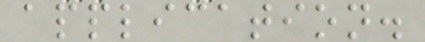application.
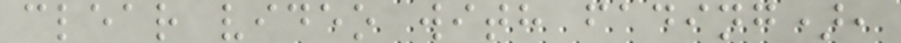clear video with fading),
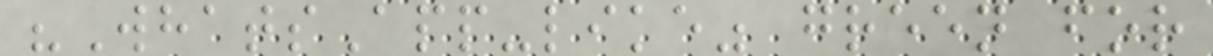"WhatsApp-like" green for
